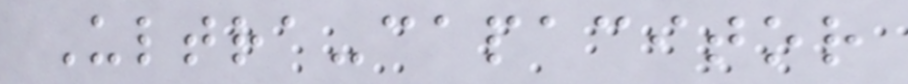Ultra-capacitor
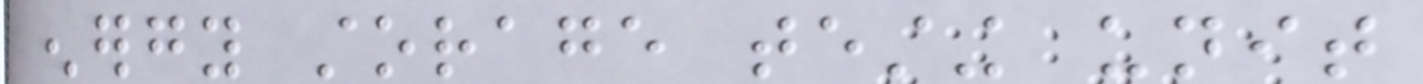energy storage testing unit
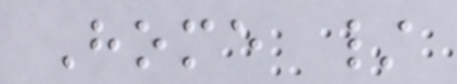Home /
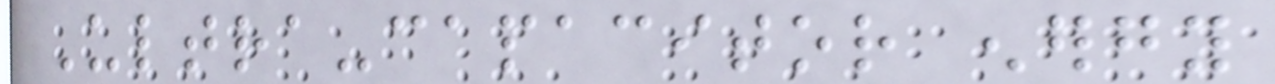Ultra-capacitor energy
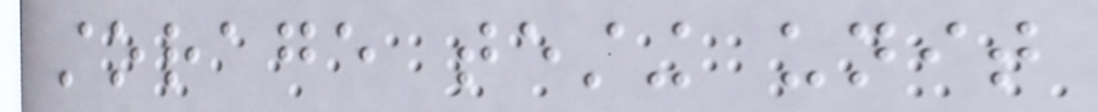storage testing unit
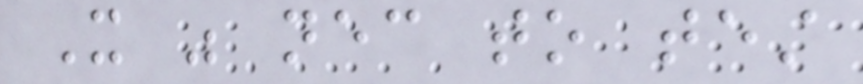It was necessary to test
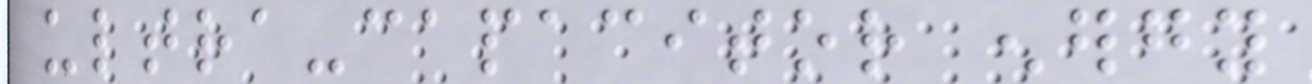ultra-capacitor energy
